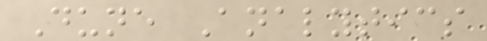Dune Analytics
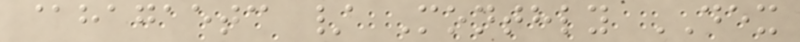@hagaetc / Monthly DEX
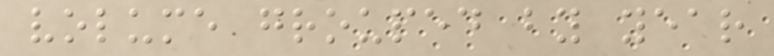volume grouped by year
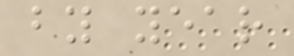by year
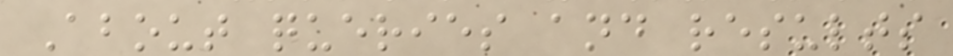About queries and results
